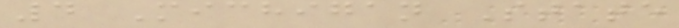4 Michigan State
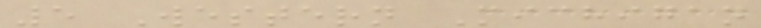5 Western Michigan
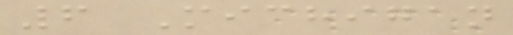6 Michigan
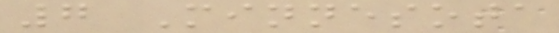7 Minnesota
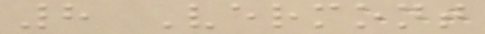8 Vermont
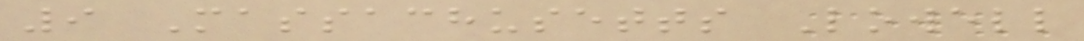9 Massachusetts Lowell
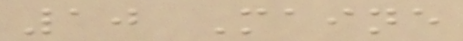10 Maine
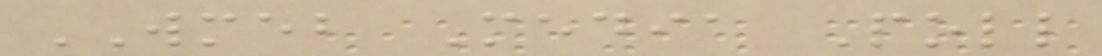WMEB Media Poll
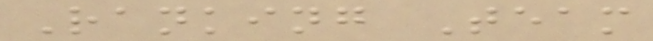Ranking Team
